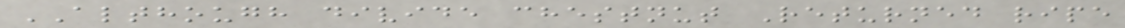ALTHOUGH divide chestnut Returned ripe
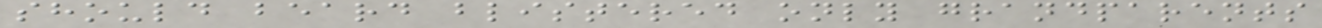should beard blistered only grandparents
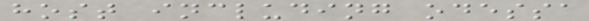host including odessa
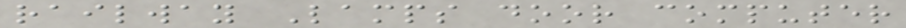railway Lamps door computer
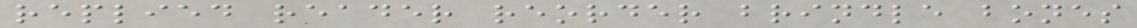replied reader reorder brindle bones
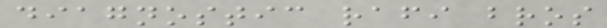diagnostic rafi bros
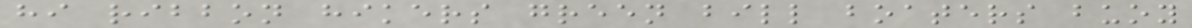hi ribbon hikers green bill boaters buoy
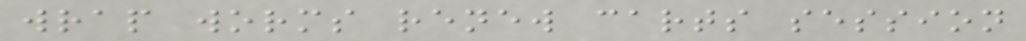wrap worms renew carts session
